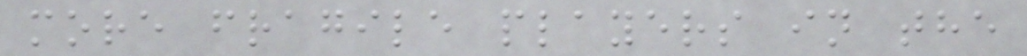more fragile players in the
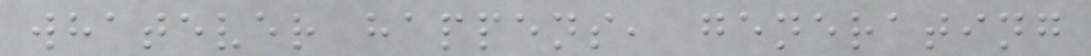whatever happens, generating
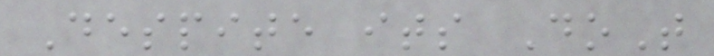Despite its DoT
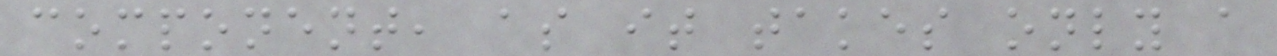component, as it takes only a
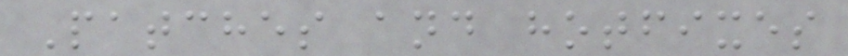Patches and hotfixes
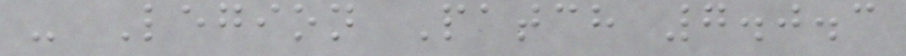- Legion Patch 7.0.3
